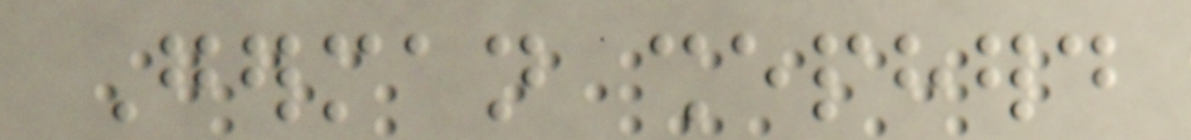German shepherd
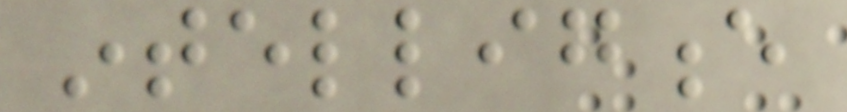intelligence
